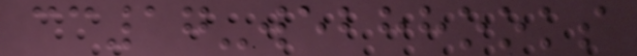cc17-webhhooks
